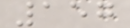157
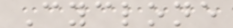Cyclone
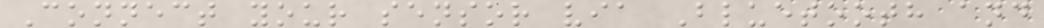Connect your sensor via Bluetooth and
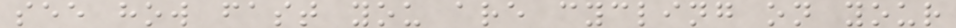see how fast you are cycling on your
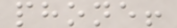phone!
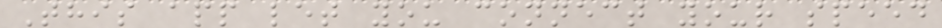This app let you connect your speed
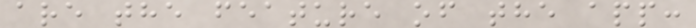are the feature of the app:
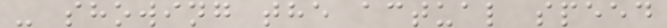- showing the actual speed
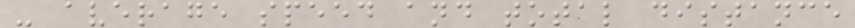- average speed and total distance
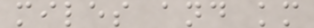miles and km
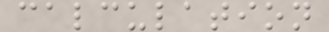calculation
